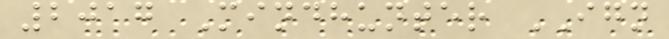2017 Mindhunter IGN
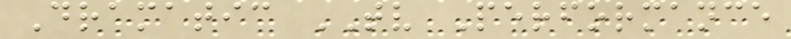Dramatic TV Performance
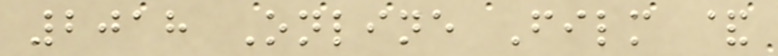2018 Online Film &
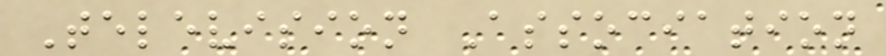Television Association
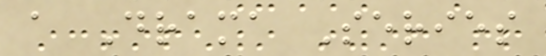a Drama Series
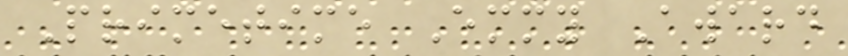Primetime Emmy Award
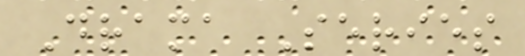Drama Series
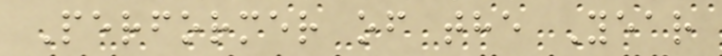Performer of the Year
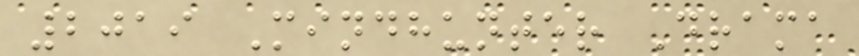2019 Mindhunter Drama
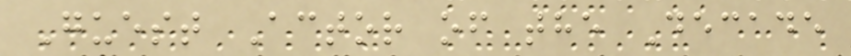Guest Actor of the Decade
